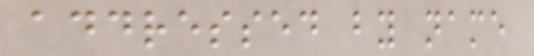addressed by name
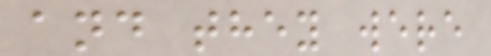and they were
